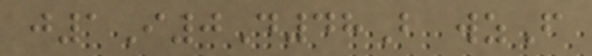j1I0D48B wzF
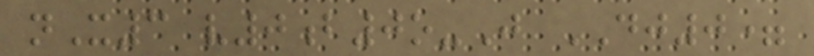nX3 v0b0o-J DJ0=
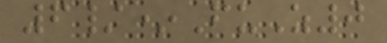6/*FuZ0
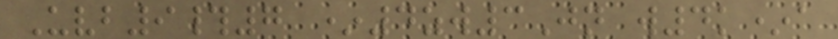Uvb9#7 *4zw3Jn w4k*a
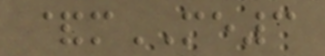&mME3
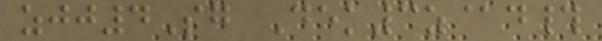zjj4Sg Dek3z@d#
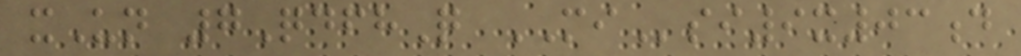xUn 7QdfhQ MIsi9x03d
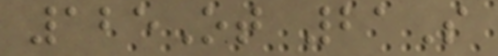125Ot 21S
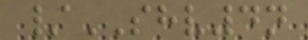/SHV4n
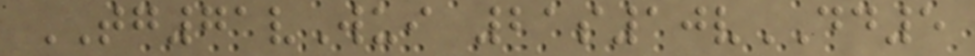TG71vWui 21s10vDD5
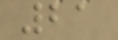21
